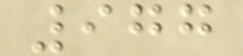977
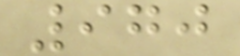970
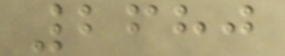2680
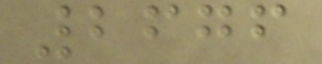2676
